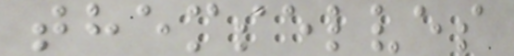themselves
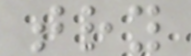try
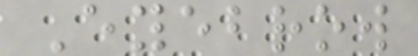Eyebrow
